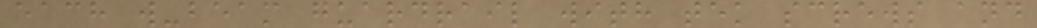each w-beam guardrail with tek screws and
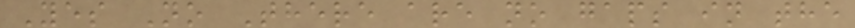Yes No There are no gaps in the
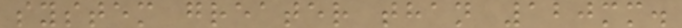system greater than 120mm.
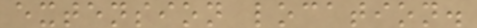extension location.
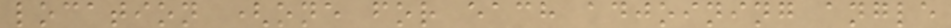location (one for each adjoining angle
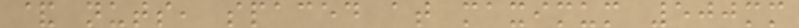& nuts, spaced at maximum 500mm
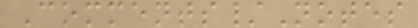Comments/Notes
